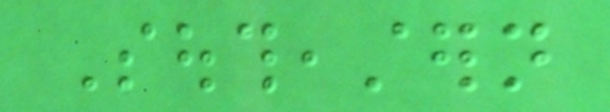Southeastern
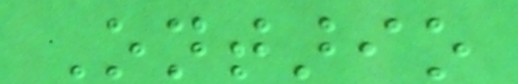Ontario
